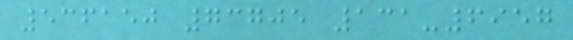536150 73705 131-6957
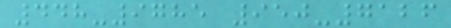448-9785 950-7126
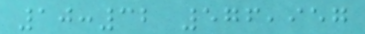10:32 576,957
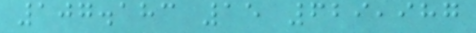107.183 15 629,987
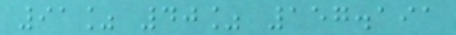91% 40% 157.191
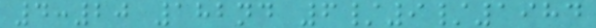4:20 182nd 6/9/1984
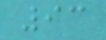93
